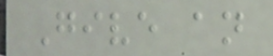Give an
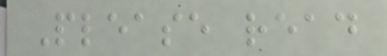Please read
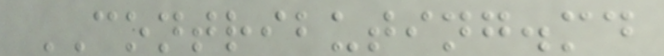CONTRIBUTING.md
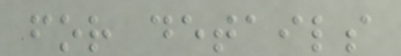for details
